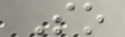So
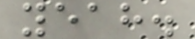yeah.
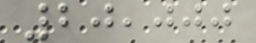20,000
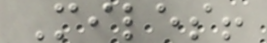Miles!
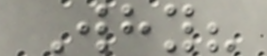Why?
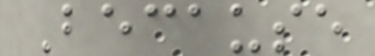Because
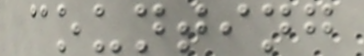counting
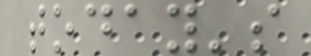today's
